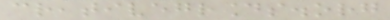creativegrounds.org
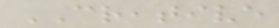CREATIVE
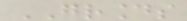GROUNDS
